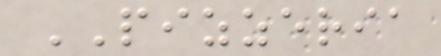PIZZERIA
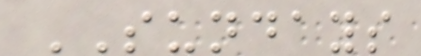SUNDAYS
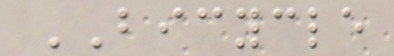BICYCLE
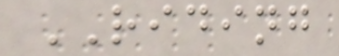RIDING
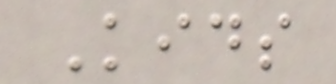Kids
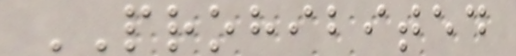PROHIBITED
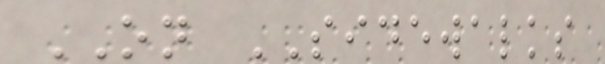ON SIDEWALKS
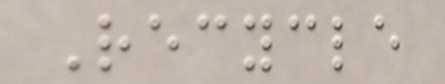Recycle
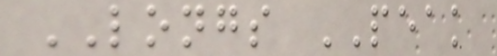LONGS PEAK
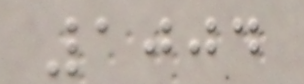1004
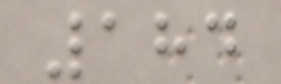184
